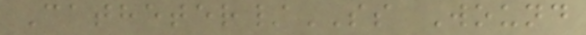Catheter/SS Wound
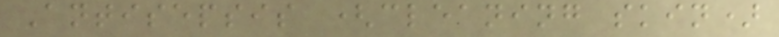Antisepsis (cleaning skin)
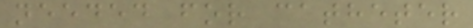needed for catheter
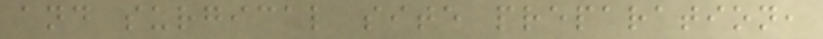and surgical site preparation,
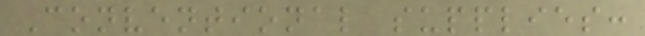Conventional supplies:
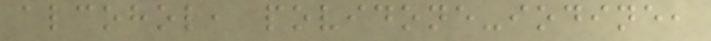alcohol, povidone-iodine,
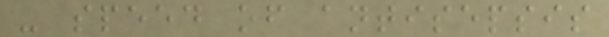- speed of antisepsis
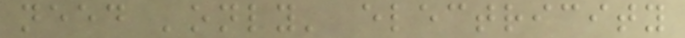need 'only' electricity
